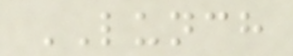LUNCH
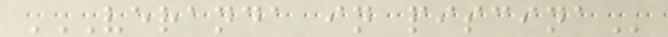VERANDA IN PISCINA
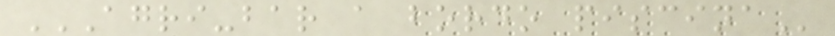AGRI-BAR A BORDO PISCINA
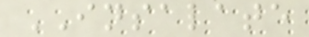INSALATE
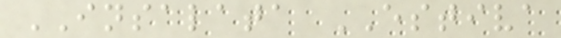INSALATA ESTIVA
